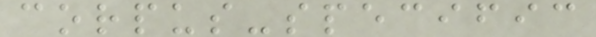corpus-specific
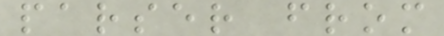parser from
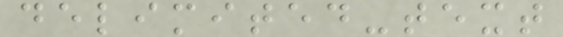delimited-text
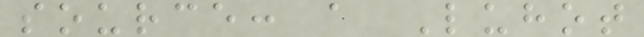source: a Luhot
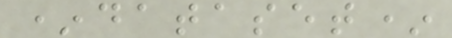*dataset*
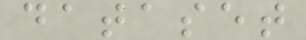dataset
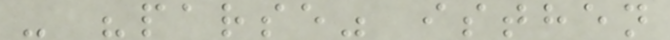- "parse" isthen
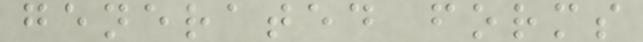generated forms
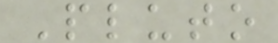Pluto
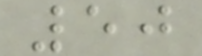50
